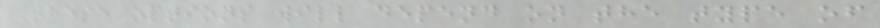These options will depend on the type of
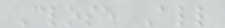Close All
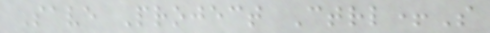Save Project Ctrl+S
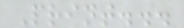Print...
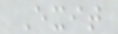Exit
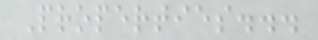Properties...
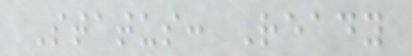Status: Ready
